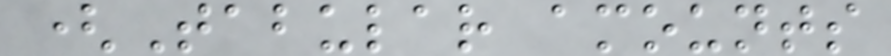(Tabular amounts
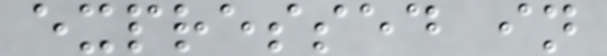expressed in
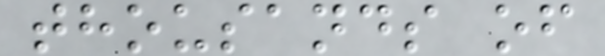thousands of
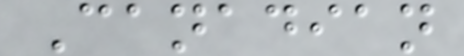Canadian
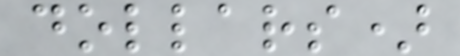dollars)
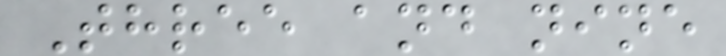Three and nine
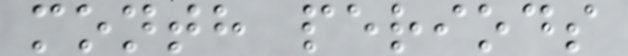month periods
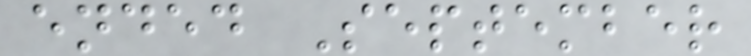ended September
